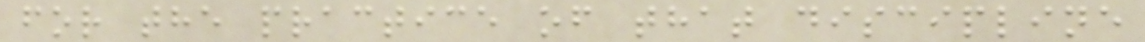for the practice of that discipline
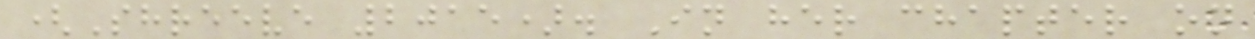(Shreeve 2015). In her chapter on
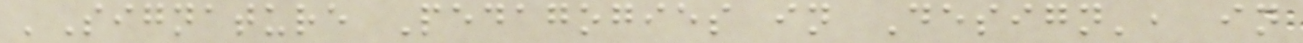'Signature Pedagogies in Design', in
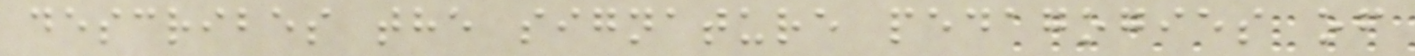describes the signature pedagogies of
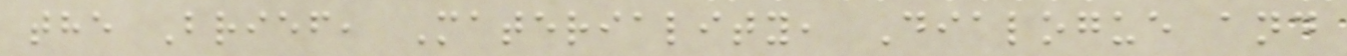the Brief, Materiality, Dialogue and
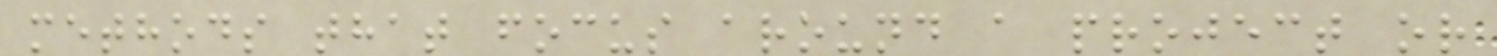methods that focus around a project or
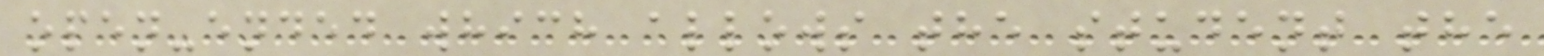open-ended which allows the student the
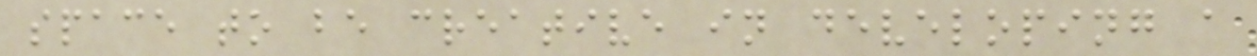space to be creative in developing a
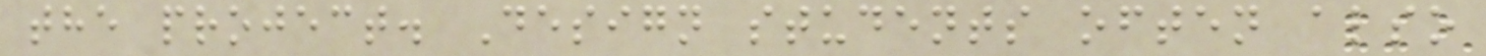the project. Design students often also
